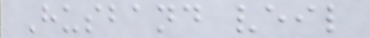Husband veil
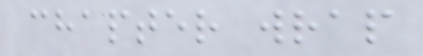chapter wrap
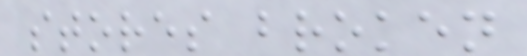stores broken
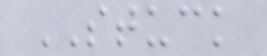STUCK
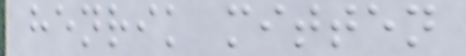henrik mitten
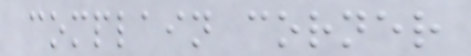complain corner
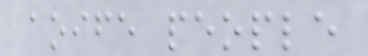aoife people
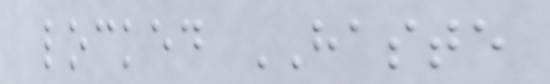locked HASTE
